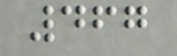467
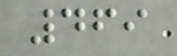469
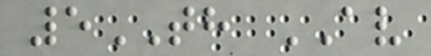5TH AV
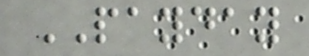PAYDAY
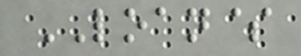LOAN$
